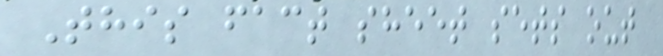This fact sheet sets out
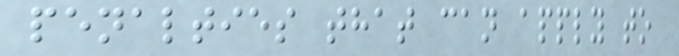penalties that can apply to
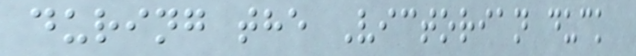during the Victorian duck
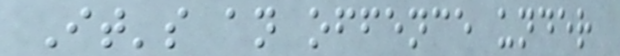It's an offence under
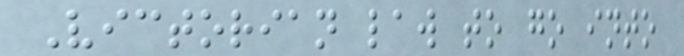Victorian law to go into
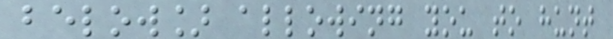below] allowing you to hunt
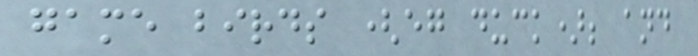game birds (eg duck); and
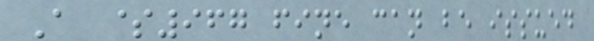A $967 fine can be issued
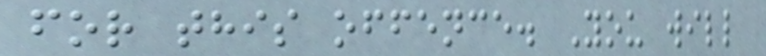for this offence. You will
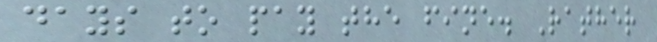days to pay the fine. Rather
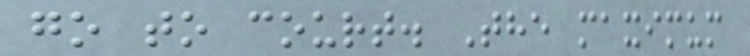go to court. The maximum
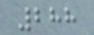288
